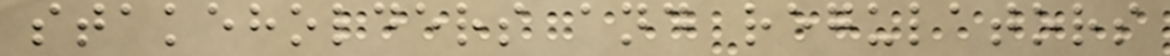stakeholders and regulators
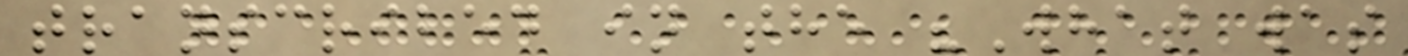transcribed in the "What was
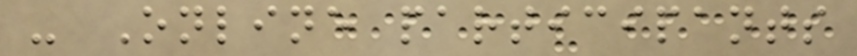- Online participants
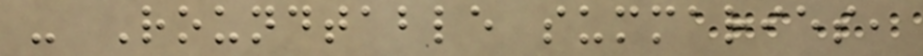- Roundtable summaries,
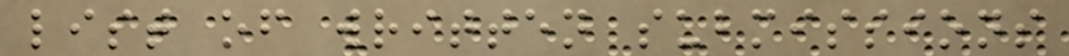list of written submissions
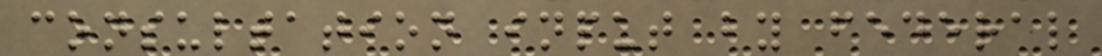consultation input by federal
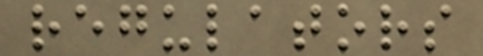regulators
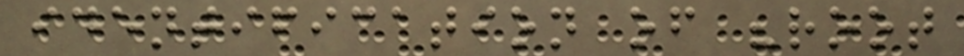identification of "root
